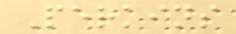Perkins
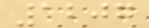1207
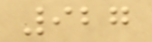927
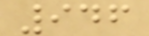946
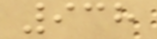938
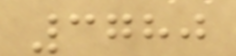3780
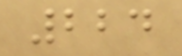224
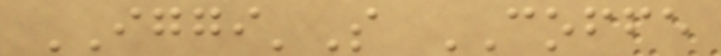IGGI'S COFFE
